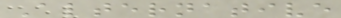Alternative
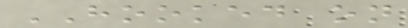HOOKED on
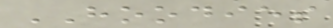HOODIES
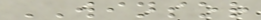WINSOR
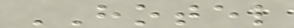HOTEL
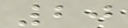20
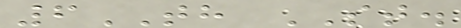6TH ST.
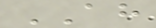AH
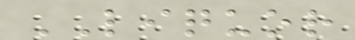LIQUOR
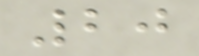20
